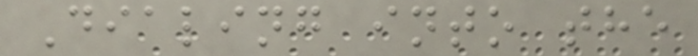Dialing into the
